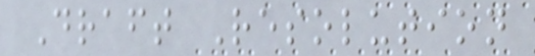Draft Resolution
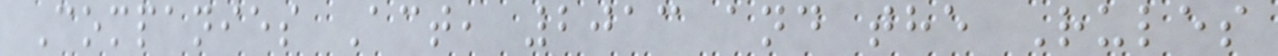Companies Act, 2013 and the Rules
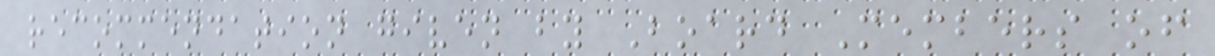recommendation given by Board Members of
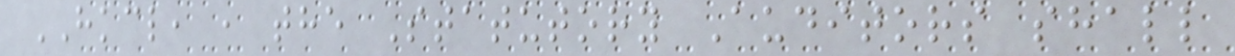HKCL, , the Statutory Auditors shall
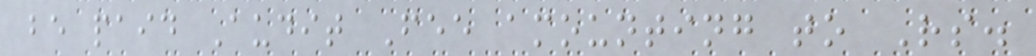be paid Audit Fee amounting to Rs.
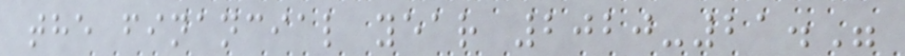the financial year 2020-21."
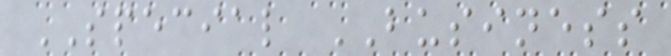SPECIAL BUSINESS
